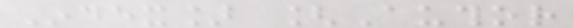Index] [Author
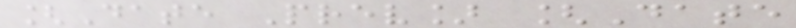[Date Prev] [Date
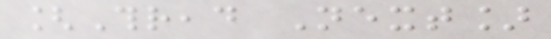[Thread Next]
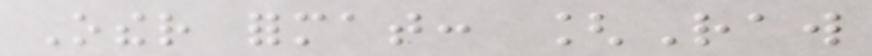Other format: [Raw
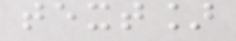text]
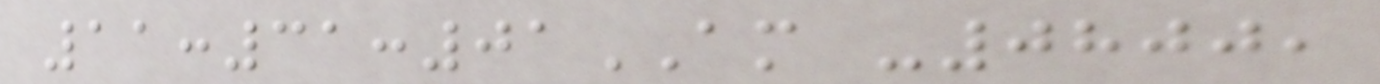11:31:01AM -0800,
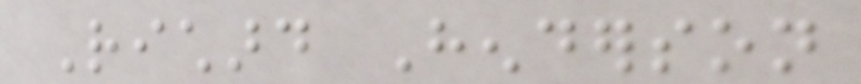Richard Henderson
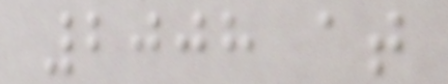2008 at
